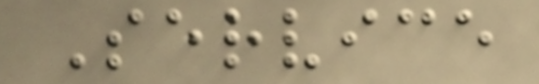Service
